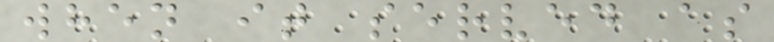when it served as
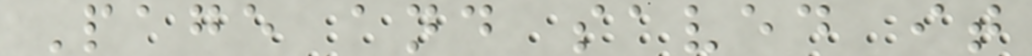Page and saved it
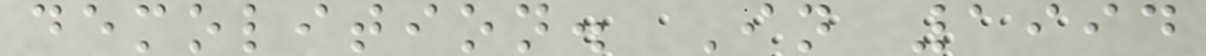demolition. In 1994
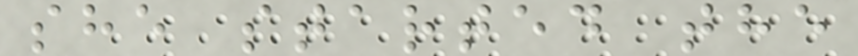she started the
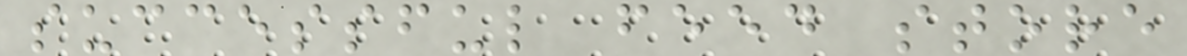successful feed store
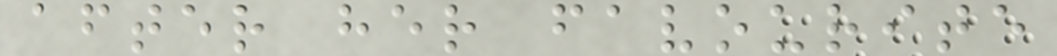after her favourite
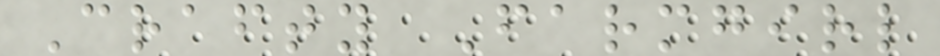Crafty Farmgirl
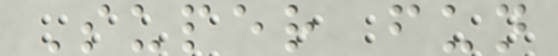Super fun
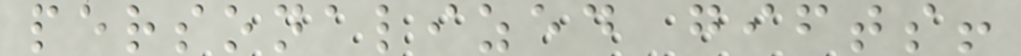personalized gifts!
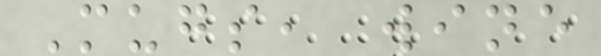Mugs, wine
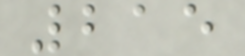215
